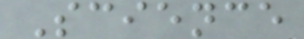Science
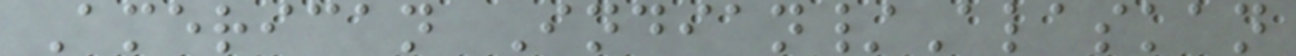American Indian/Alaskan
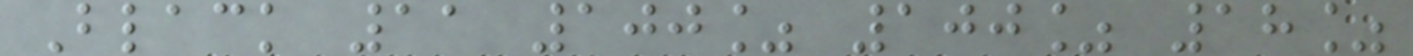Black 11 100% 100% 18%
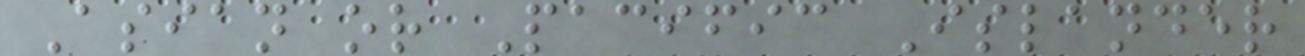Asian or Pacific Islander
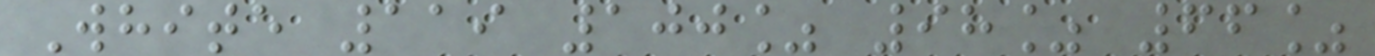White 119 100% 98% 66%
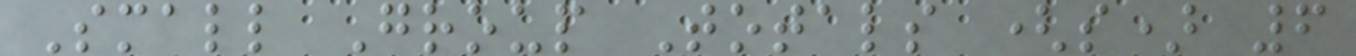Small Group Totals (s) 6
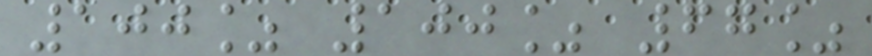100% 100% 67%
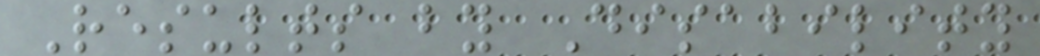Results by Disability
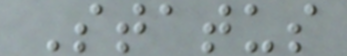Status
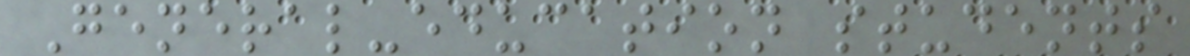General-education students
